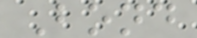Bond
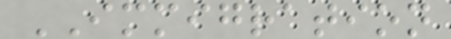IMMIGRATION
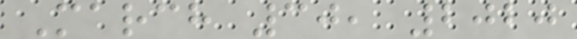March 30, 2020
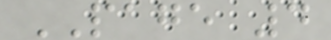PAGE 4
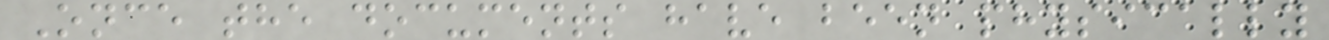Once the documents have been physically
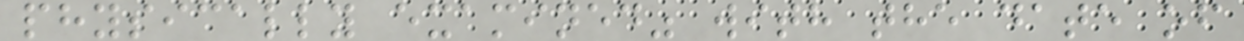physically examined" with the date of
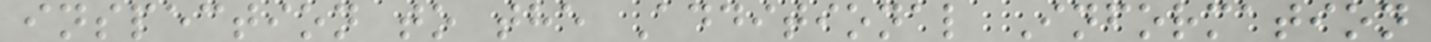inspection to the Additional Information
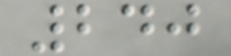240
